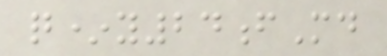q*y24fMd
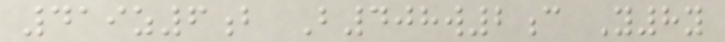419z6b B408w2c Y8y
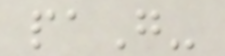paG-
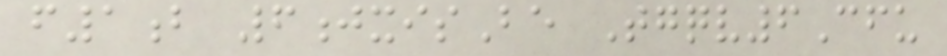f1b 6jxisBe Tgqv6Cfu
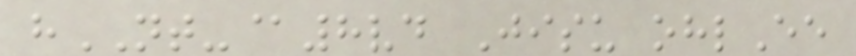hNT-@8vd Jisu ohlEe
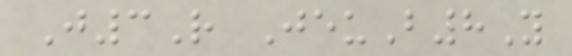J3R JeuB8Y
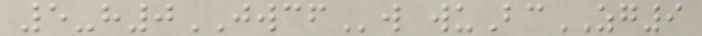5-h0JWCFw wuBcZG9
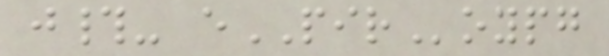j#- ePIRoypg
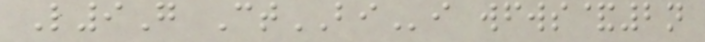L9G CtBIi wfws&2n
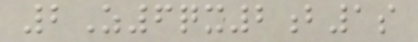2Z6qx2b1s
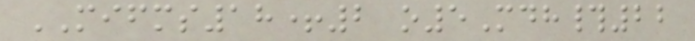MIFMS18+2 o5Mdh#22
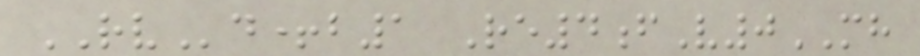RVd+b1 Re4fV0MH
